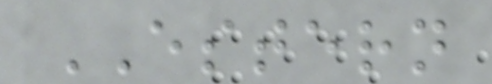ESTERN
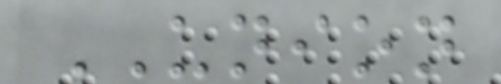UNION
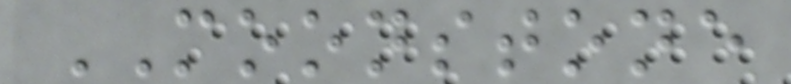MOONSTONE
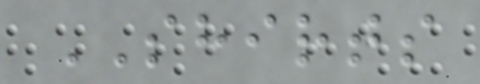SHIRTS
